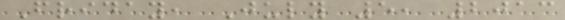Friday, July 5, 2013
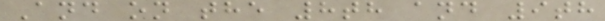And on the 8th and 9th
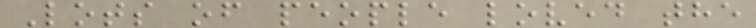Lots of people loved the
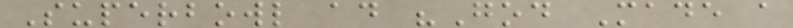Superbowl ad "God Made a
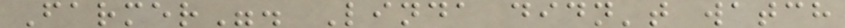Farmer". Linda didn't watch
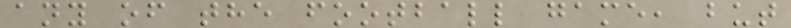any of the football game, but
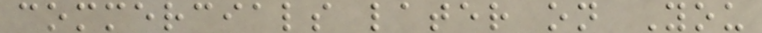commercials later on You
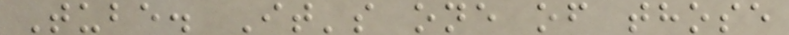Tube. It's one of those
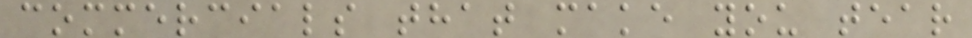commercials that make you tear
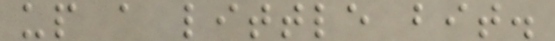up a little bit.
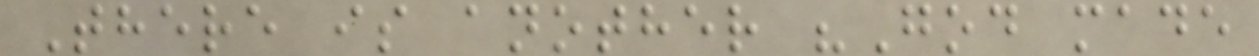There is another "God made
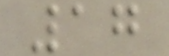17
